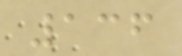136
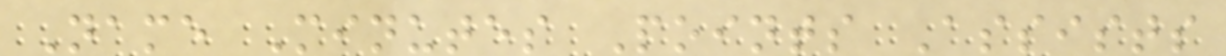Name Minutes Points Assists
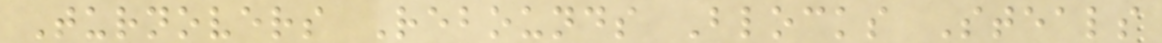Turnovers Rebounds Blocks Steals
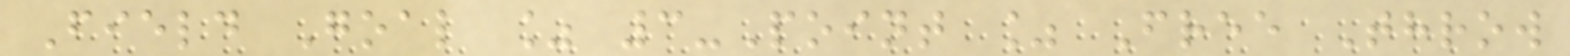Field Goal % 3-Point % Free Throw
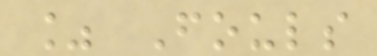% Fouls
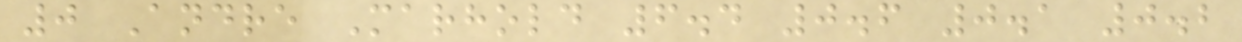0 Andre Marhold 6.4 0.6 0.1 0.2
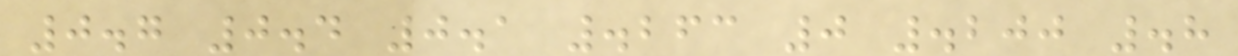0.7 0.4 0.1 .263 0 .200 .8
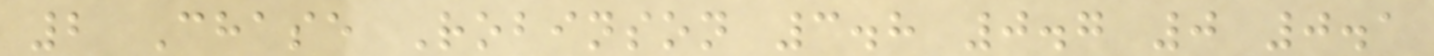2 Chase Robinson 3.8 0.7 0 0.1
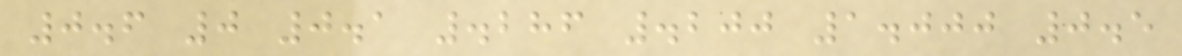0.6 0 0.1 .286 .200 1.000 0.5
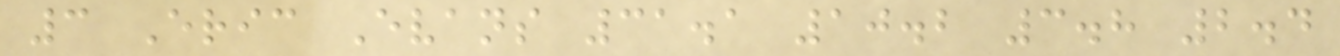3 Eric Evans 31.1 10.2 3.8 2.4
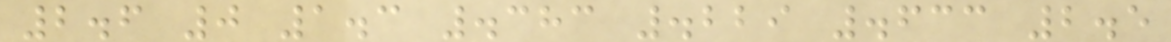2.6 0 1.3 .383 .229 .633 2.5
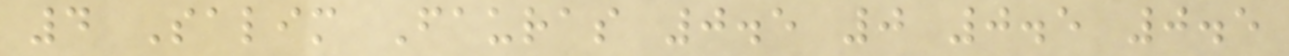4 Salim Fauras 0.5 0 0.5 0.5
